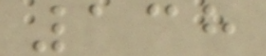138
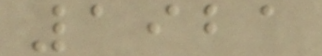1921
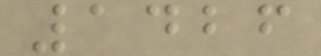1426
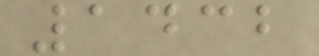1432
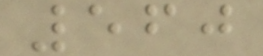560
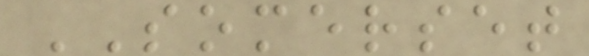SOMERSET
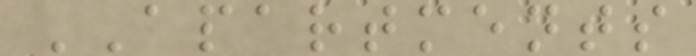APARTMENTS
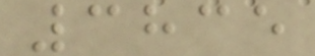3835
